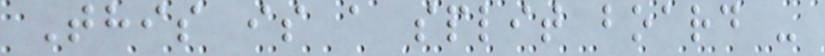This is a split board -
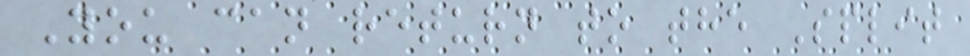You can return to the Split
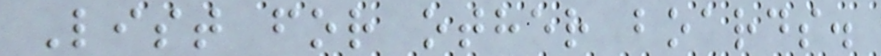List for other boards.
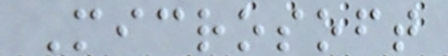Microsoft
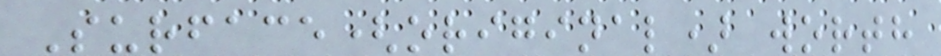Surface(original) worth
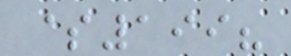$199?
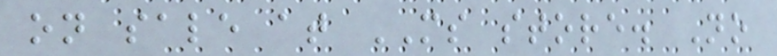on sale at MS store. No
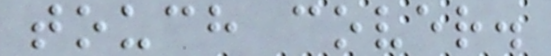touch cover.
